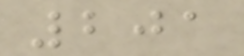201
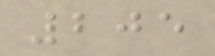205
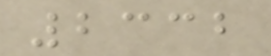2332
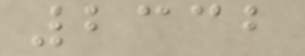2332
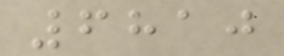6810
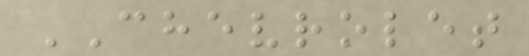CHEVROLET
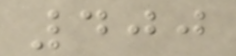400
